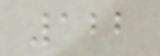122
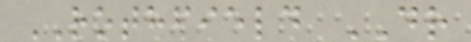ROTHFIELD DR
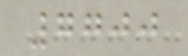7700
